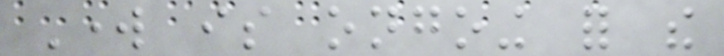Work is ongoing for the
